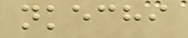nkechi
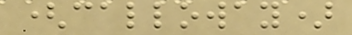(calloway)
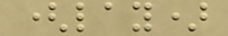(lay)
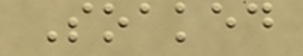Soaked
